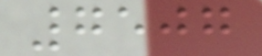7507
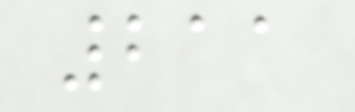211
